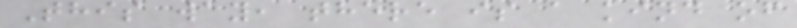This way, there is a kind of
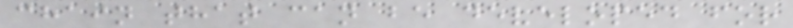chain that can be developed for
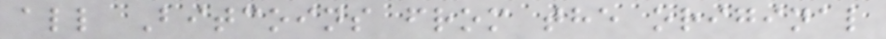all Bitcoins from the original
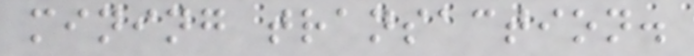mining transaction.
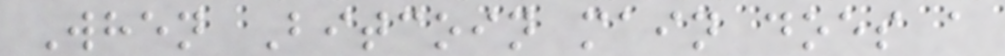When Bitcoin main does a
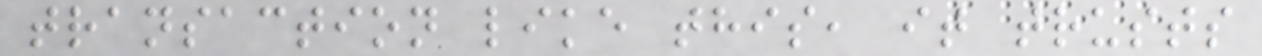transaction like this, it trusts
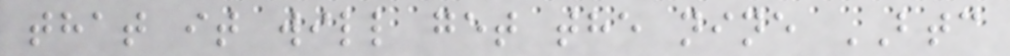that it will get the nine BTC
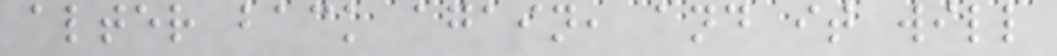alter back again, and it will
